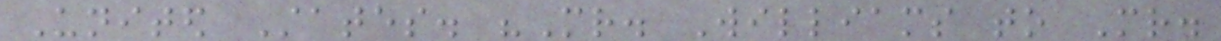United States. "Mr. Williams to Mr.
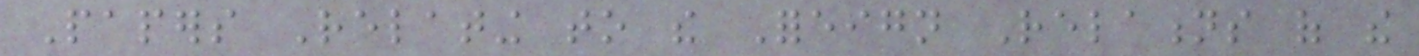Papers Relating to the Foreign Relations of the
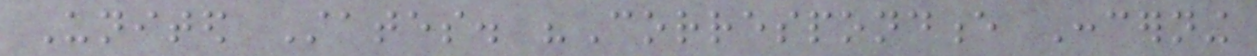United States. "Correspondence Concerning
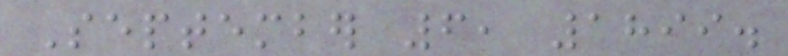September 6, 1899.
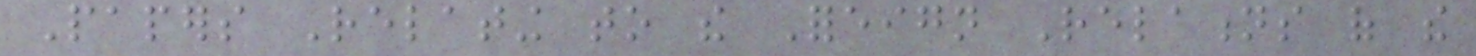Papers Relating to the Foreign Relations of the
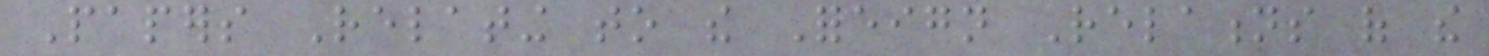Papers Relating to the Foreign Relations of the
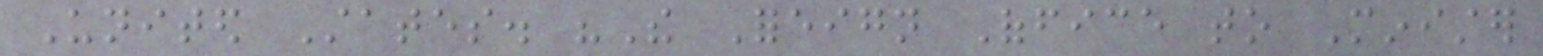United States. "The Foreign Office to Minister
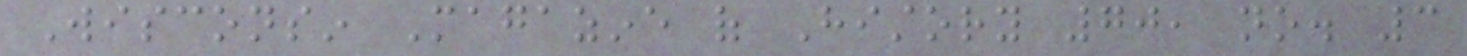Wisconsin Magazine of History 70, no. 3
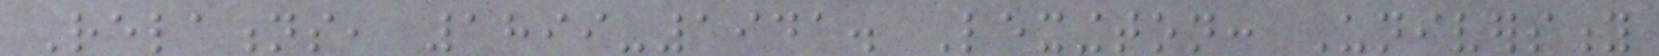Relations, 1899-1941. Lexington: University
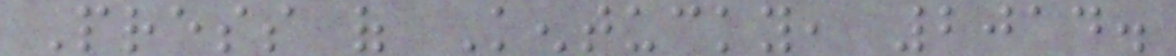Press of Kentucky, 2014.
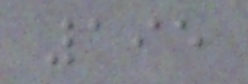195
